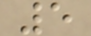5
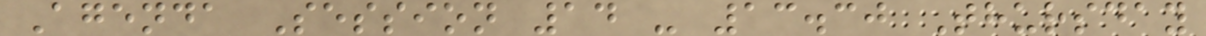Agenda Session 14 - 13.30 Thursday
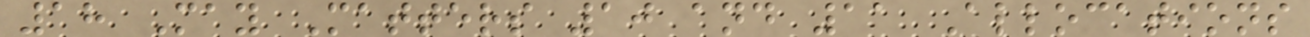18 May Matters 10 and 11 Allocations
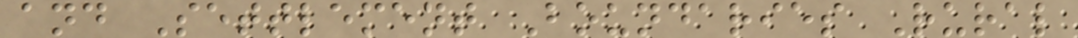and Settlement Boundaries Rural
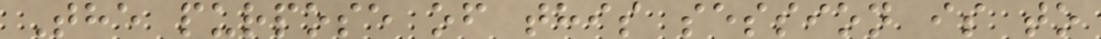The purpose of this session is to
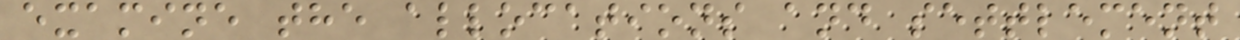examine the allocations and settlement
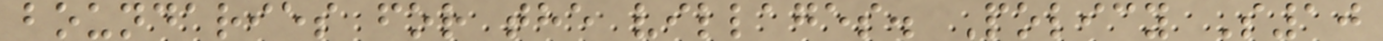boundaries for the villages. Policy S10
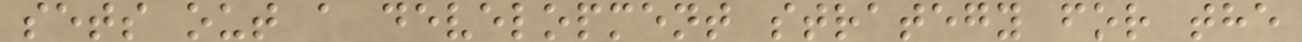sets out a development strategy for the
